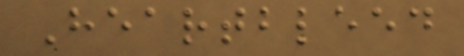Heartbleed
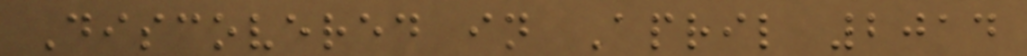Discovered in April 2014
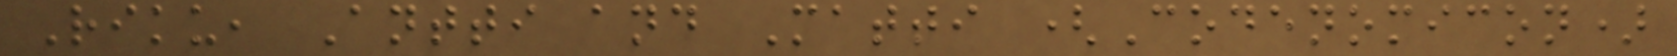Riku, Antti and Matti (Codenomicon)
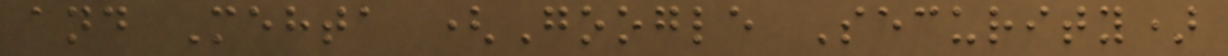and Mehta (Google Security)
